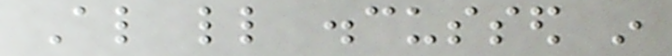Also little discussed in
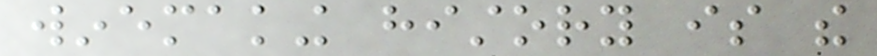winemaking history is the
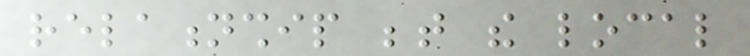relationship between the local
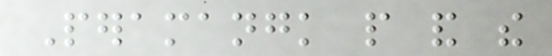Peramangk people and the
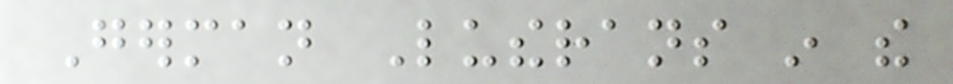German Lutherans in the
